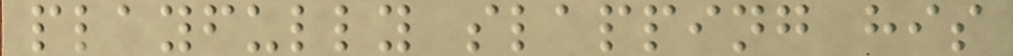playfully slapping his
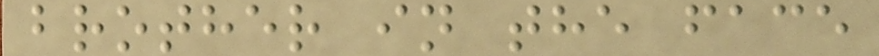brother in the face
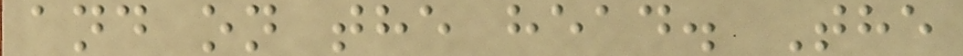and on the head. The
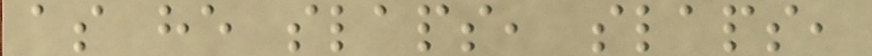as he slaps, slaps,
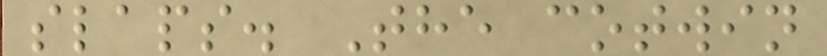slaps. The cotwin
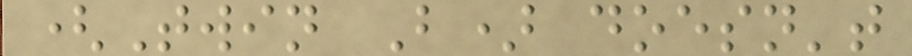(Twin B) doesn't
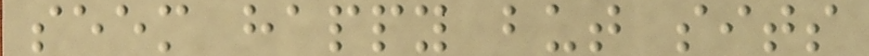seem happy but sits
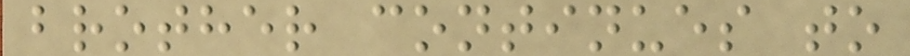brother continues to
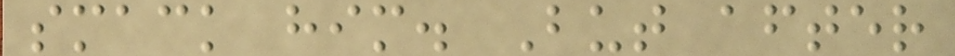smack him. But after
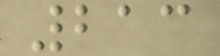213
